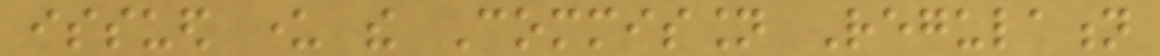issued under the Commission Regulation
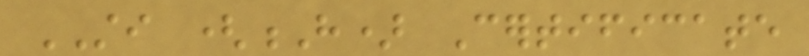STI (H) Certificate
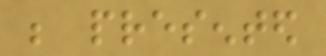be presented
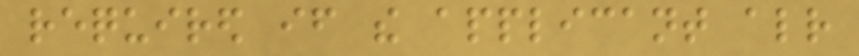required if the applicant already
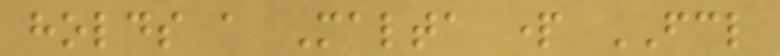holds a Malta part FCL
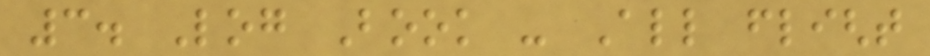3. Log Book - All flight
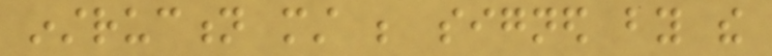instruction must be signed by the
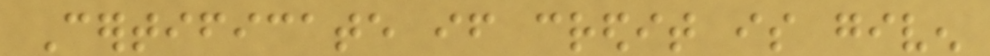Certificate if credit is given
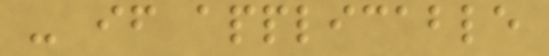- if applicable
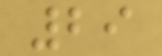29
